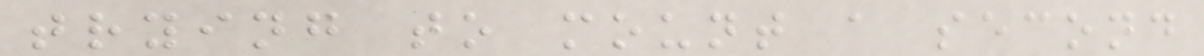trying to mount a second
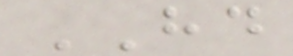HD
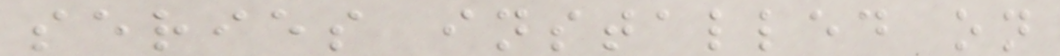series installed on
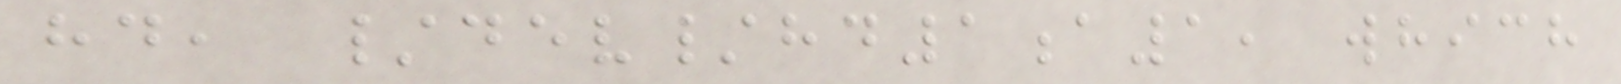hd, /dev/hd1a1, which
